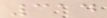314
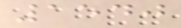1540
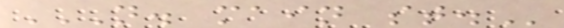N. MAIN ST.
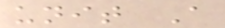unit A
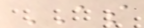AS
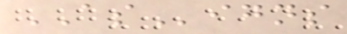ASigns
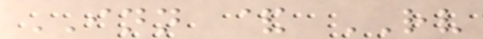INN & RV
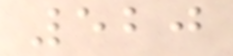520
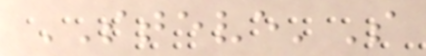STEVE'S
